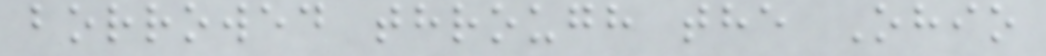borrowed through the Ohio
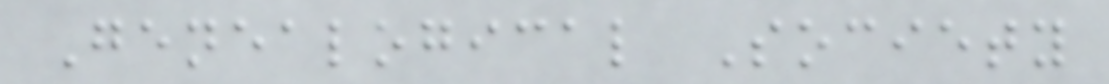Genealogical Society
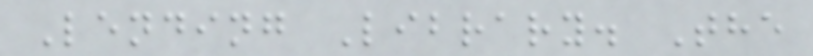Lending Library. The
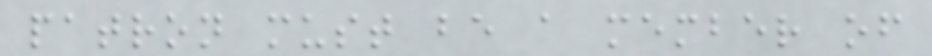patron must be a member of
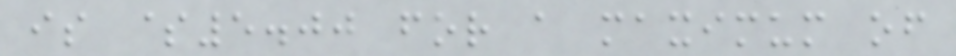is $5.00 for a maximum of
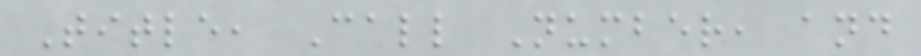Title, Call Number, and
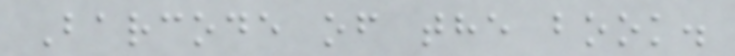Barcode of the book.
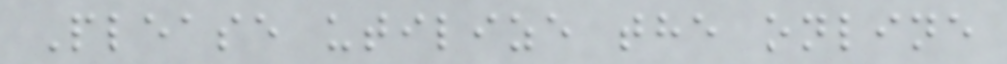Please utilize the online
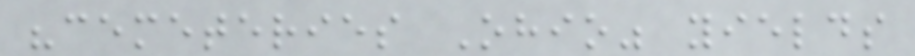"cemeteries Ohio" yields
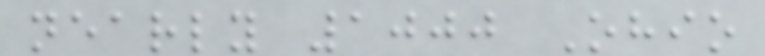nearly 1000 Ohio
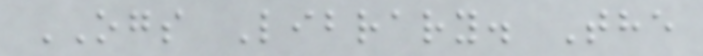OGS Library. The
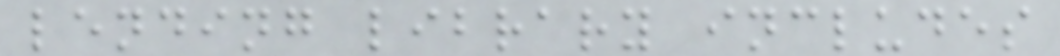lending library includes
